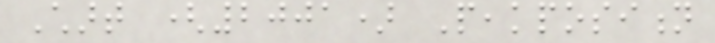Chart (2001) Peakposition
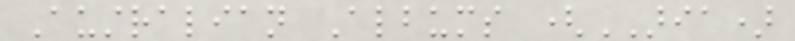Australian Albums (ARIA)
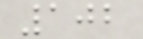102
